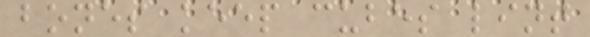bones keep cubes lint
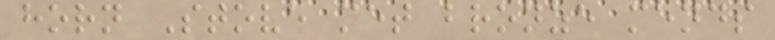horn Stove met bronze mends
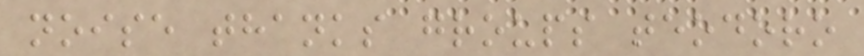noise thanks groups teodoro
